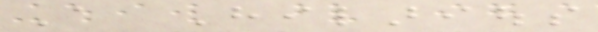A Hilarious
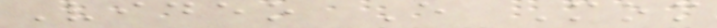Video Every Mom
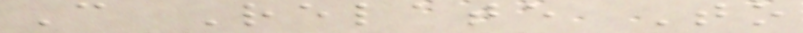Can Relate To
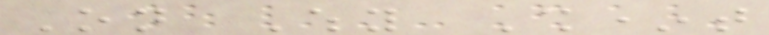On Why Sh*t
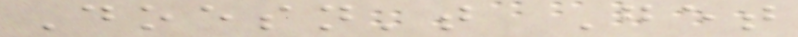Doesn't Get
